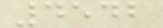4542
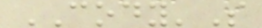CODY'S
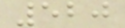520
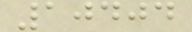10404
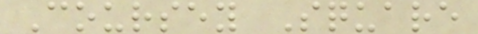Coursey Square
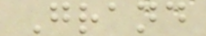Grand
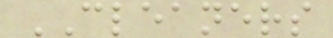CLEANERS
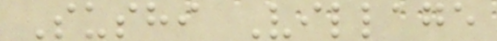Sushi Village
